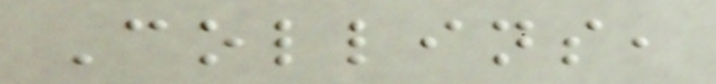Collins,
